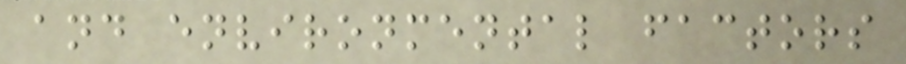and environmental factors
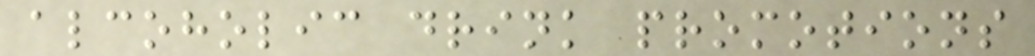alcoholic drink promotions
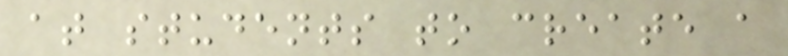at students to create a
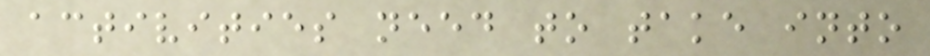activities need to take into
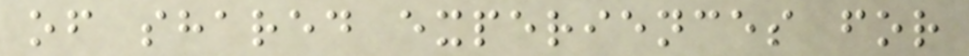of shared experiences for
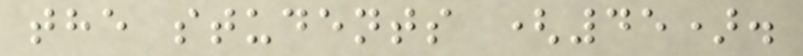the students (45).
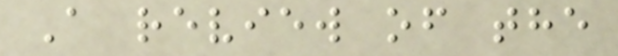A review of the
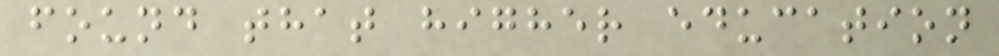found that higher education
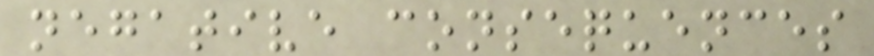negative consequences
